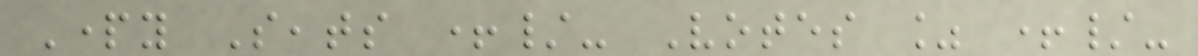Party Seats +/- Votes % +/-
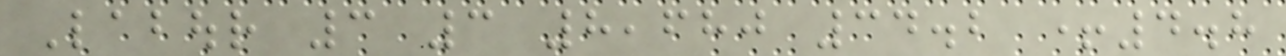Labour 3 3 8,680 34.2 +4.8
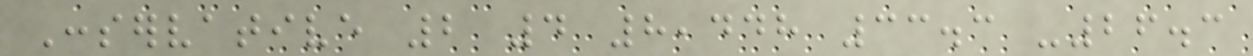Conservative 2 4 8,448 33.3 -26.3
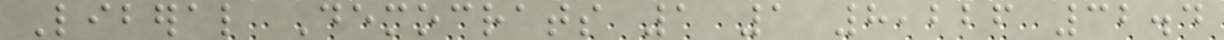Liberal Democrats 1 1 8,226 32.4
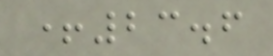+23.6
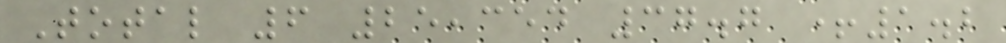Total 6 25,354 37.7 +1.2
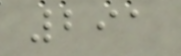291
